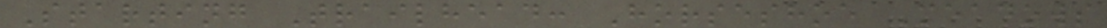Starting Trailhead: Horseshoe Meadows
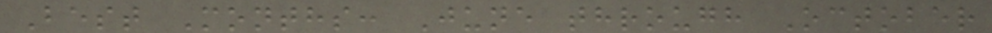Best Months: June through October
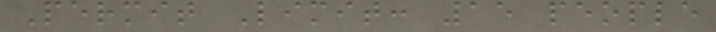Permit Limit: 15 people
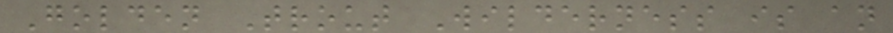Golden Trout Wilderness is an
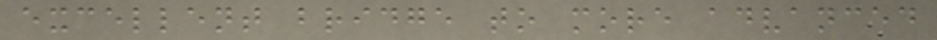excellent bridge to more advanced
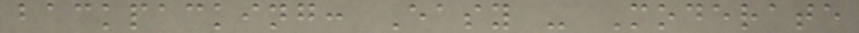backpacking: Easy - Moderate
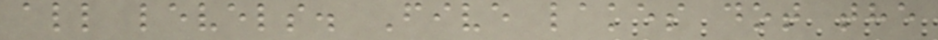all levels. Five lakes dot the
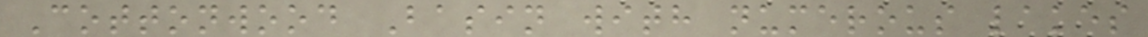Cottonwood Basin with numerous lakes
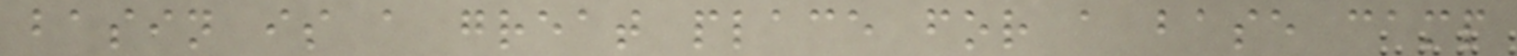basin is a great place for a base camp
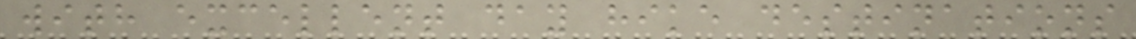with excellent day hike destinations
